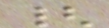{
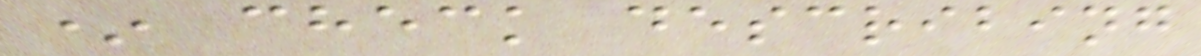* check describing
